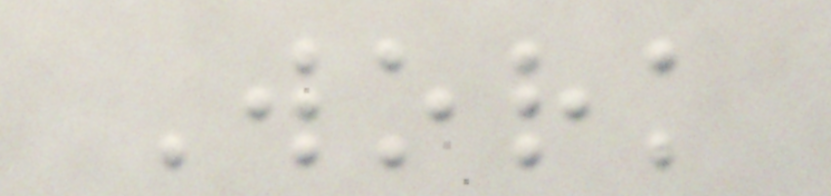Work
